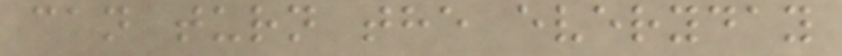can turn the everyday
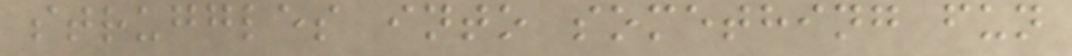struggles into something fun
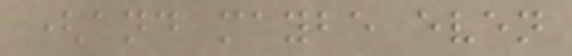(and maybe even
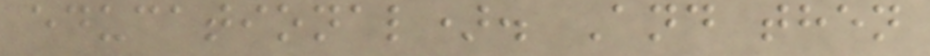educational). And then
